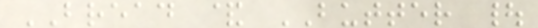BREAD & BUTTER |
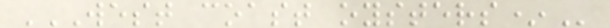WEST COAST OYSTERS*
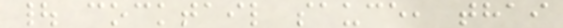| cocktail sauce, thai
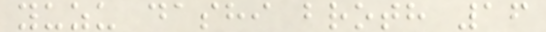yuzu dashi broth 16
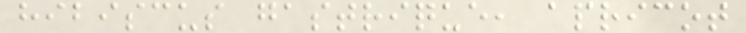hibiscus gastrique, apricot
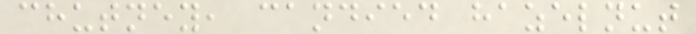chutney, candied hazelnut
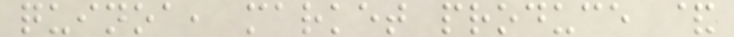quinoa, market produce &
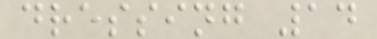dressing 14
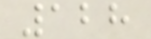128
